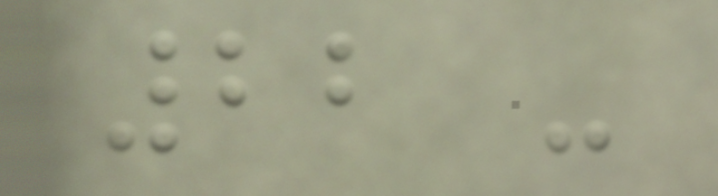22 -
